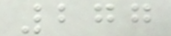277
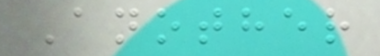Another
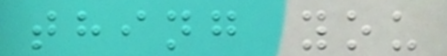thing you
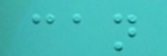can
